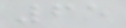65
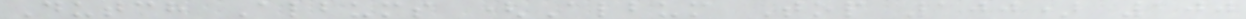Dutch Albums (Album Top 100) 100
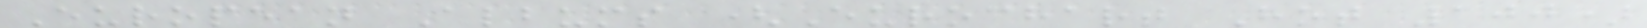European Albums (Eurochart Hot 100)
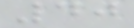40
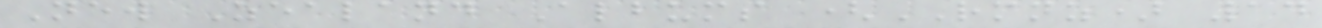New Zealand Albums (RMNZ) 14
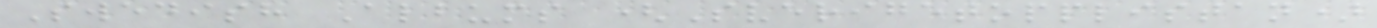Swedish Albums (Sverigetopplistan)
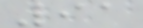91
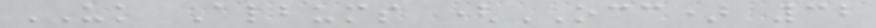UK Albums (OCC) 32
